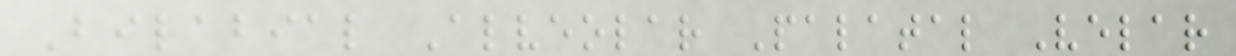Bilabial Alveolar Palatal Velar
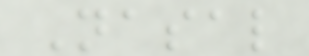Nasal
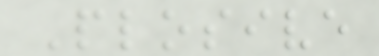Plosive
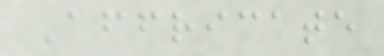Affricate
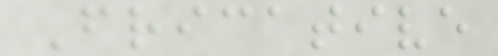Fricative
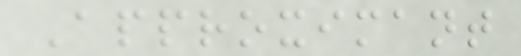Approximant
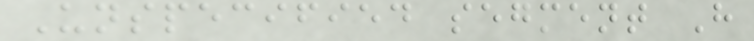Unspecified segment H
